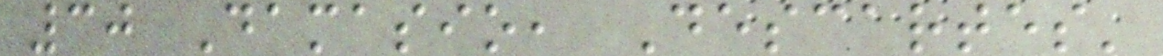30 Damasio, Descartes'
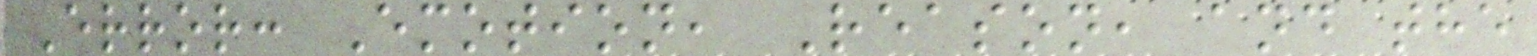Error: Emotion, Reason, and the
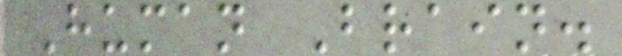Human Brain.
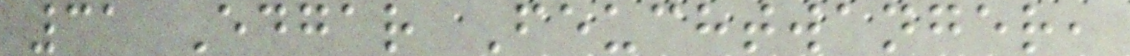31 Edgar Feuchtwanger,
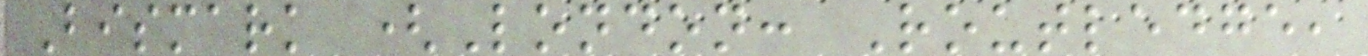Bismark (London: Routledge,
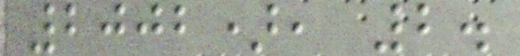2002), 2.
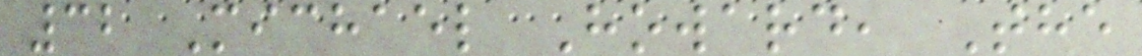32 Michael Howard, The
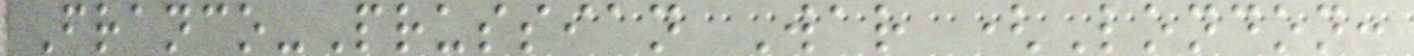Franco-Prussian War (London:
